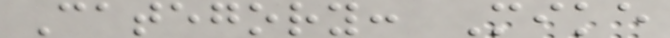Category: Mike
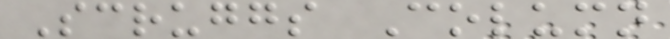Scruggs Column
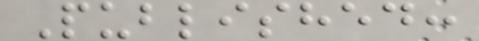Published:
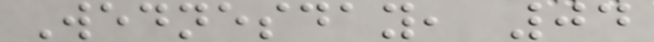Wednesday, 04
